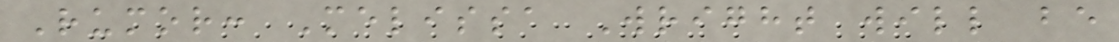Rumor: Melissa Wright will be
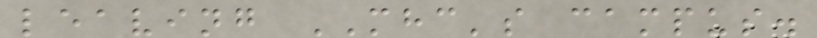leaving MHC's campus.
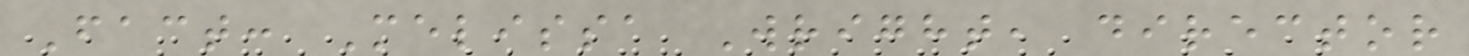Fact: Melissa Wright, director
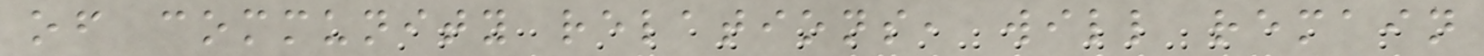of community relations, will remain
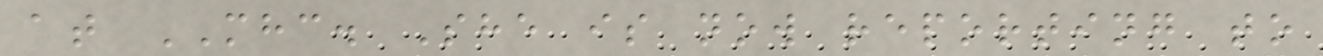at MHC. She is now reporting to
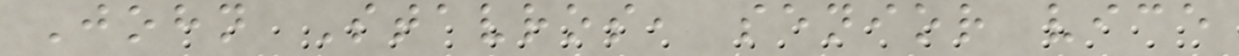John Stavros, senior vice
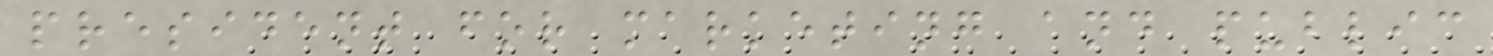president for marketing and public
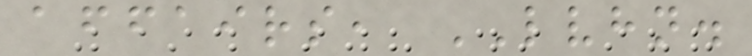affairs, LVHN.
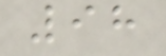98
